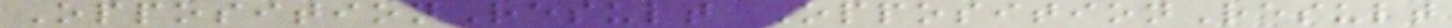OppositionResult OppositionResult
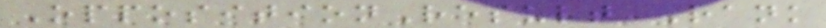OppositionResult Rank
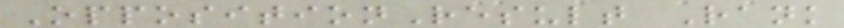OppositionResult Rank
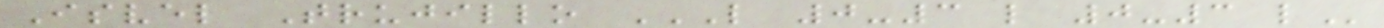Isvel Trujillo L 0-3 L 0-3 L
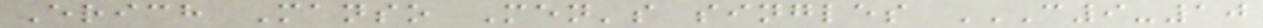Erich Manso Men's singles C9-10
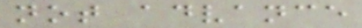not advance
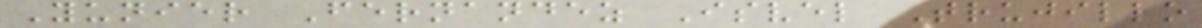Yunier Fernandez Isvel Trujillo
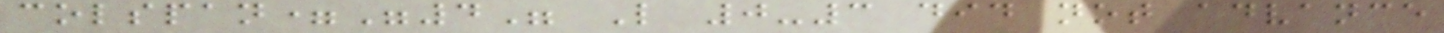colspan="4" L 0-3 did not advance
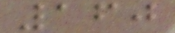160
